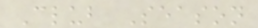Club Season
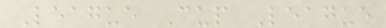League Cup League
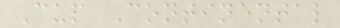Cup Continental
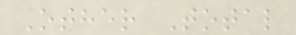Other Total
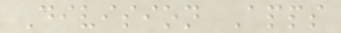Division Apps
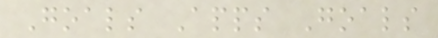Goals Apps Goals
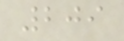209
